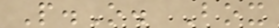P.O. Box
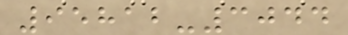95812-3044
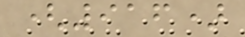(916)
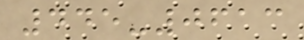445-0613
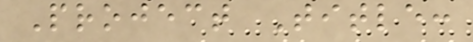Project Title:
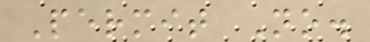Permit No.
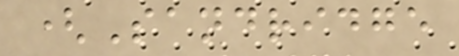(Sandridge
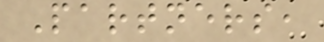Partners,
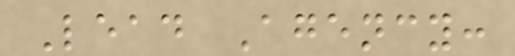Lead Agency:
